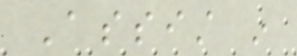Assist in
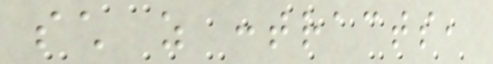such as contracts,
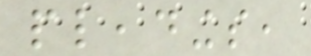pleadings,
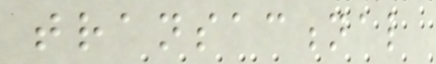transactional
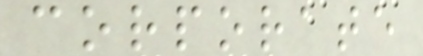corporate
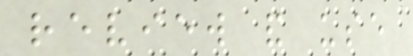review and use
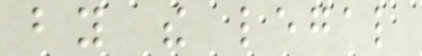by the legal
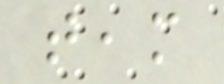team
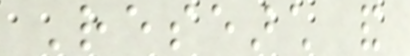Research and
